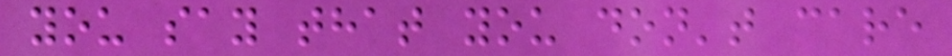you say that you don't care
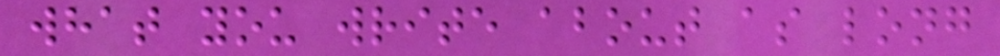what you write about as long
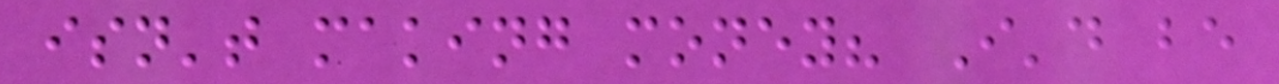isn't making money? I'd be
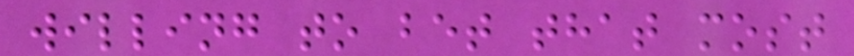willing to bet that most
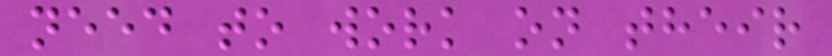need to work on their
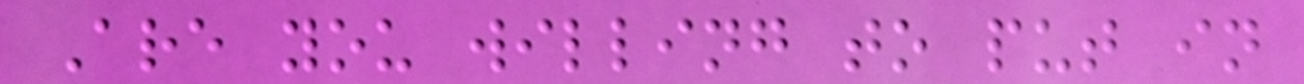Are you willing to put in
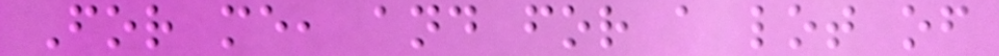For me, and for a lot of
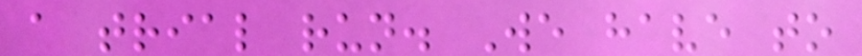a trial run. We have to
